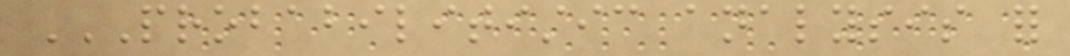PROBABILITISTIC ANALYSIS FOR
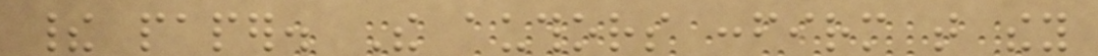their paper. The authors confirm that they
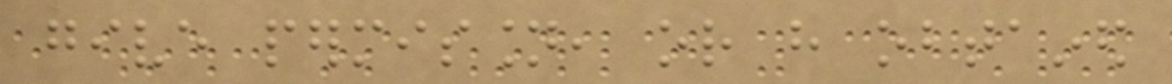give permission, or have obtained
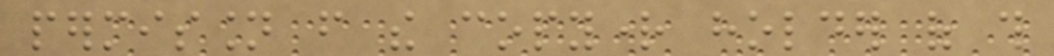permission from the copyright holder of this
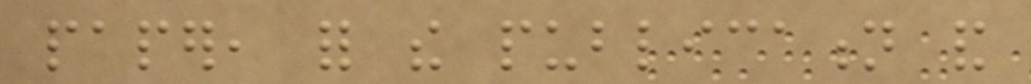paper, for the publication and
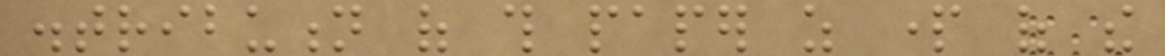distribution of this paper as part of the
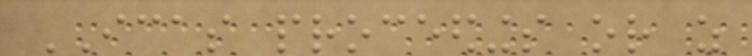ICAS proceedings or as
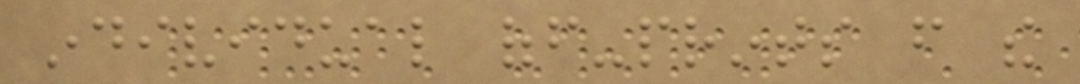individual off-prints from the
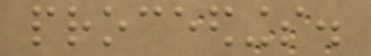proceedings.
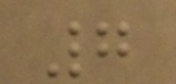7
